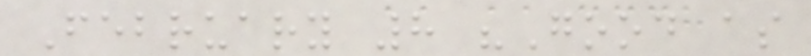February 8 "Good as
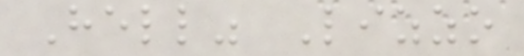Hell" Lizzo
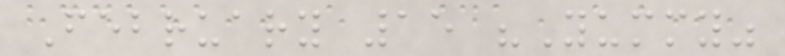February 15 "Yummy"
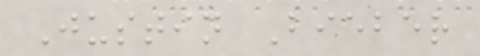Justin Bieber
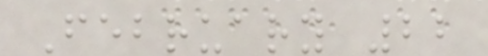February 22
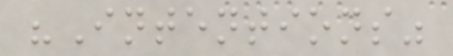"Intentions"
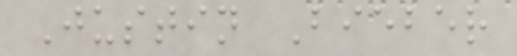Justin Bieber
